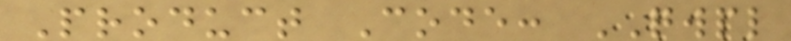Product Code: QWPL
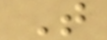T
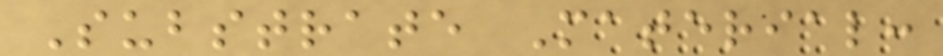Substrate Material:
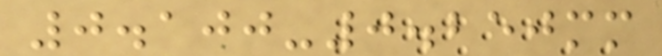0.100-0.250mm
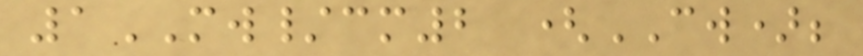1MW/cm2 (CW);
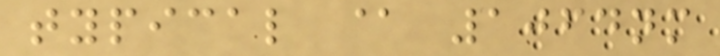typical @ 1064nm
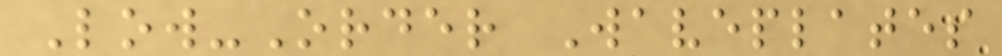Low-Order Waveplates
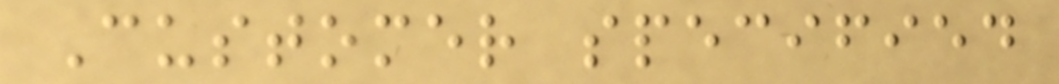Customer specified
